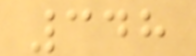348
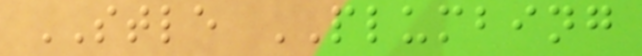STLE PLUMBING
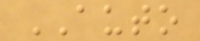AUTO
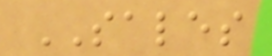SALES
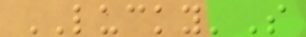LUCKY'S
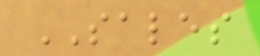SALES
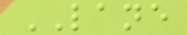LANE
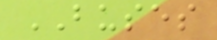BUSES
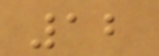12
